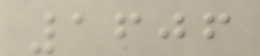1606
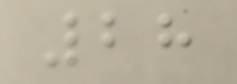28
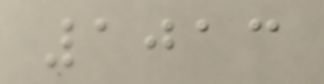1013
